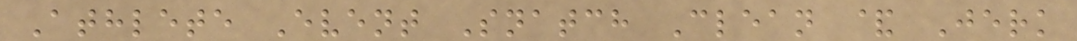Athlete Event Snatch Clean & Jerk
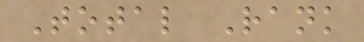Total Rank
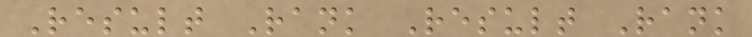Result Rank Result Rank
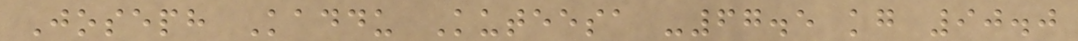Joseph Kaddu Kuteesa -67.5 kg 90.0
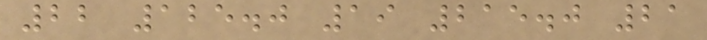22 125.0 19 215.0 21
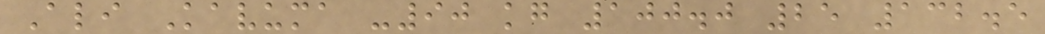Ali Kavuma -90 kg 100.0 25 132.5
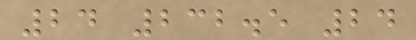24 232.5 24
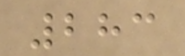283
